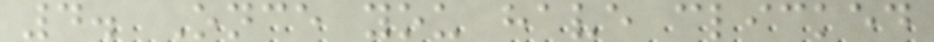4. Once you have clicked
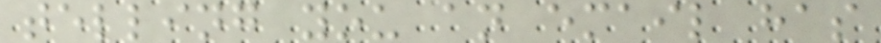telling you an email has
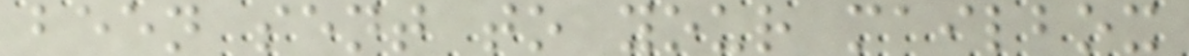been sent to your mailbox
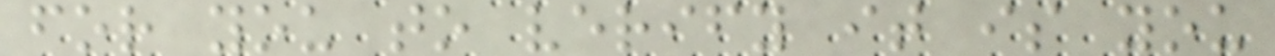for you to verify it is you
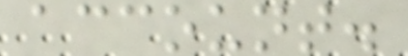account.
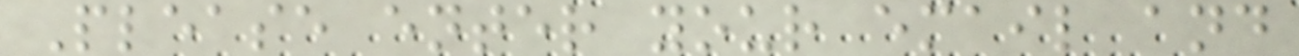Please enter your email and
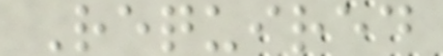Required
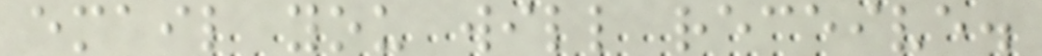email you will receive.
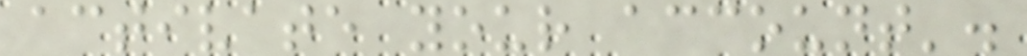activate your account'.
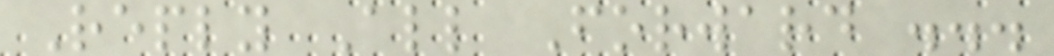Reply All Forward ...
